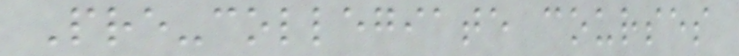Pre-collegiate courses
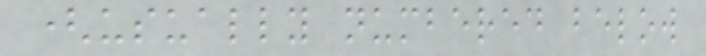(usually numbered below
